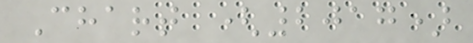Chart (2017)
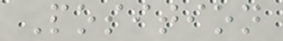Position
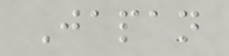Japan
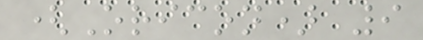(Oricon) 9
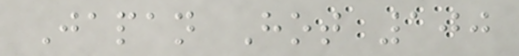Japan Hot 100
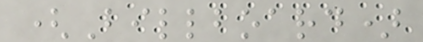(Billboard)
